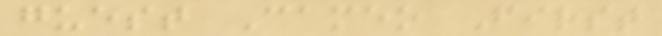guest Cameo First
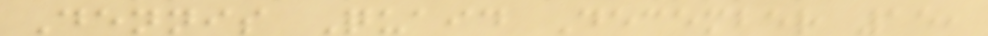Dennis Quaid December 15,
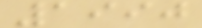1990
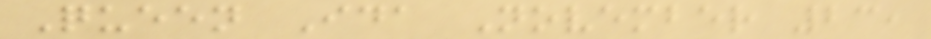Queen Ida November 23,
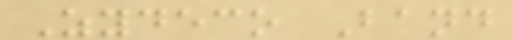Zydeco Band
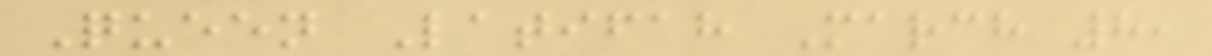Queen Latifah March 8,
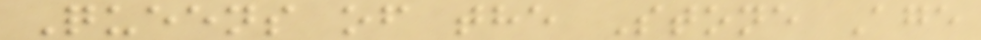Queens of the Stone Age
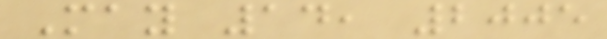May 14, 2005
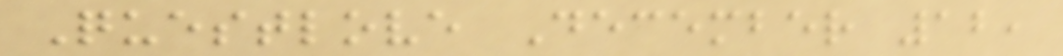Questlove December 12,
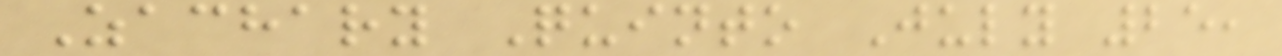Zachary Quinto July 25,
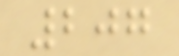207
